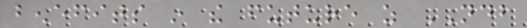benefits in the future as NDB
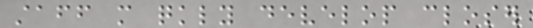staff more quickly develop closer
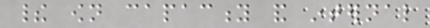their own capacity and internal
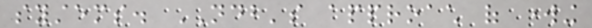systems. NDB's approach of working
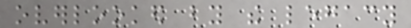overlooked by the legacy
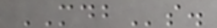MDBs.
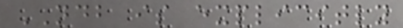NDB is explicitly
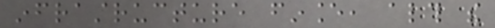infrastructure finance, although the
